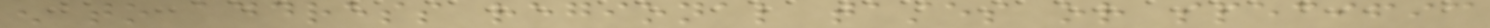enough to address regional tastes or specific
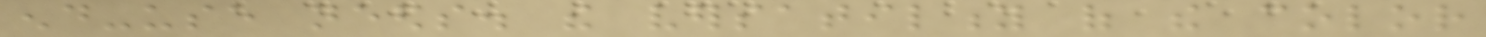end-use needs. the versatility of the color
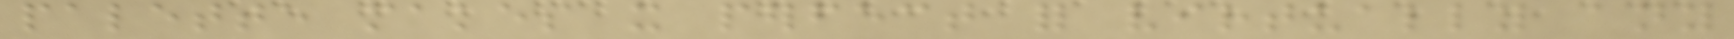palette makes it perfect for virtually any
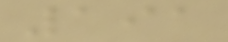191
